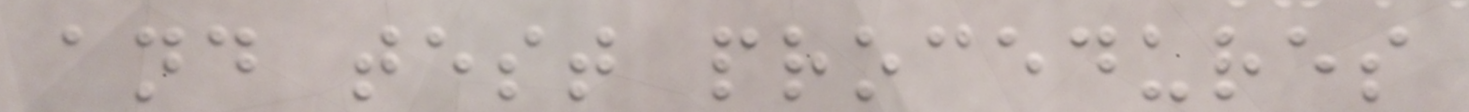and test procedures
